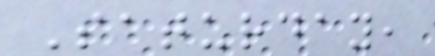Saturday,
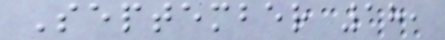September 18,
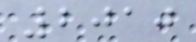2010
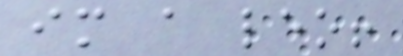im a leo!
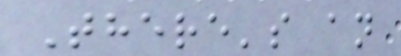There's an
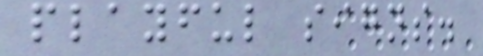playful signs.
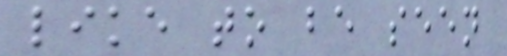like to be seen
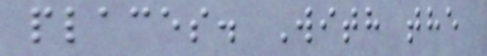places. With the
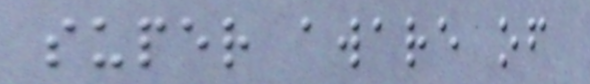super aware of
